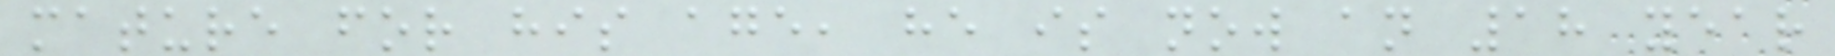mature for his age, he is now an 18 year
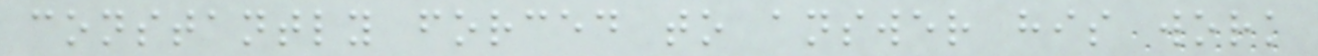constantly forced to answer his work
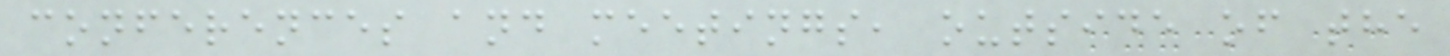conferences and meetings, outside of the
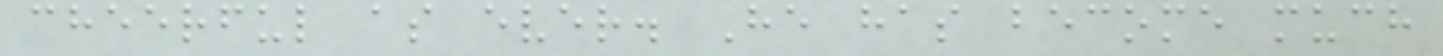cheerful as ever. He has become much
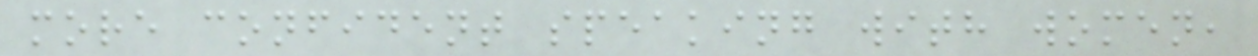more confident speaking with women,
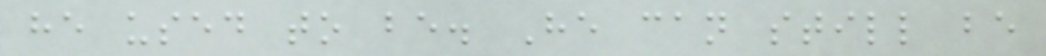he used to be. He can still be
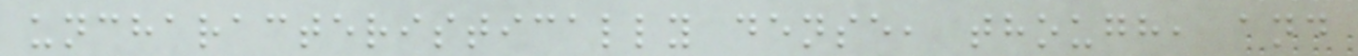uncharacteristically dense, though, and
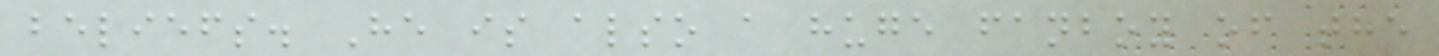beliefs. He is also a huge fanboy of the
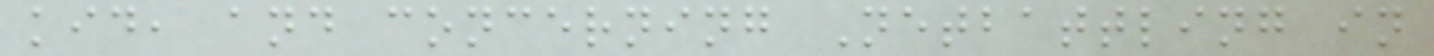kid, and concerning Netbattling in
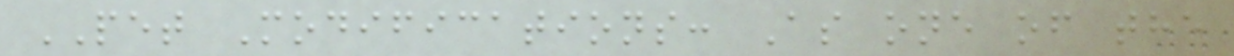PET Modifications: As one of the
